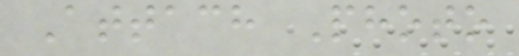Attach Photo
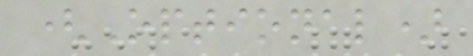(Optional)
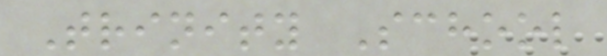Trinity School
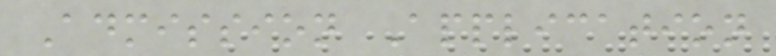Admission Application
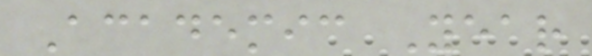Academic Year
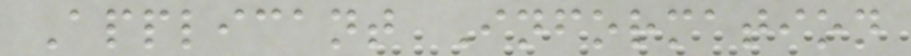Applicant Information
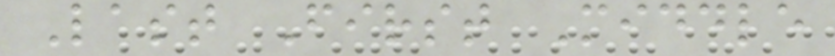Last First Middle
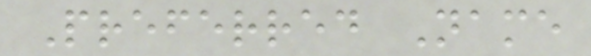Preferred Name
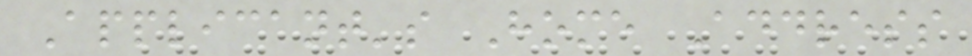Applicant's Home Address
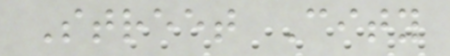Street City
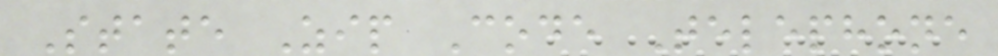State Zip Code Telephone
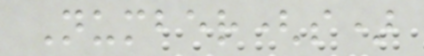Number(s)
